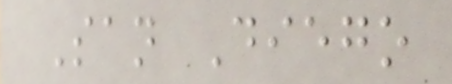San Diego
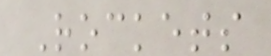Rockets
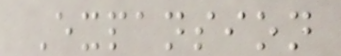Expansion
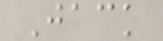Jack
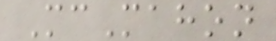McMahon
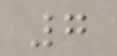7
